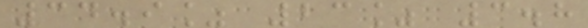34.9% 23% 3.8
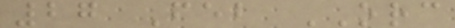27 Feb ORC
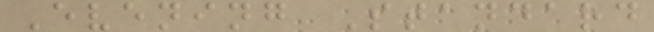Evening Standard
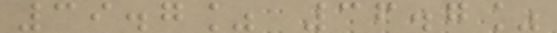39.7% 36.7%
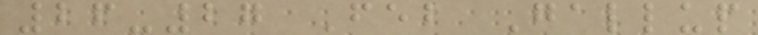26-27 Feb Gallup
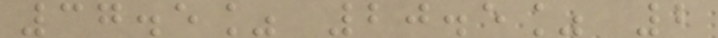37.5% 20.5% 2
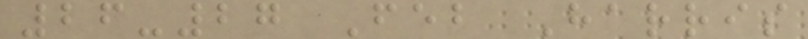26-27 Feb Harris
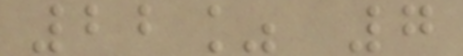22% 7
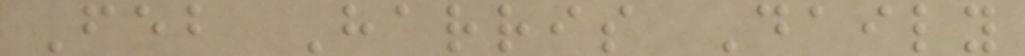Feb Harris Daily
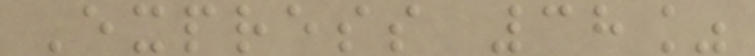Express 38%
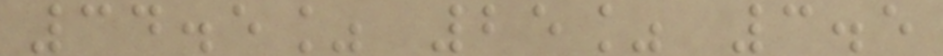34.5% 25% 3.5
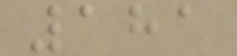181
